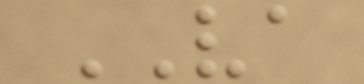VA
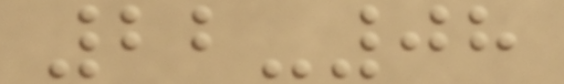22-08
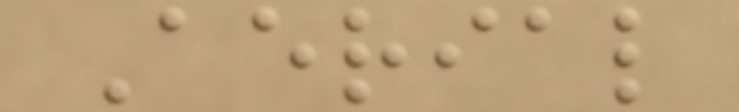Aerial
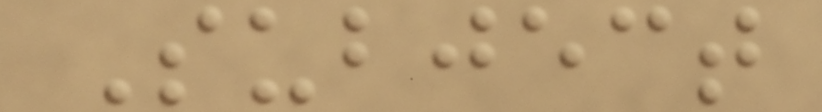Subject
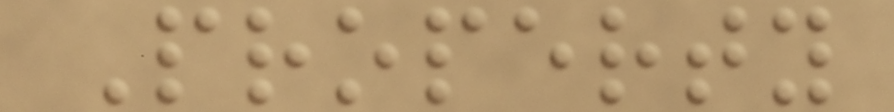Property
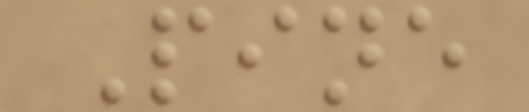Pine
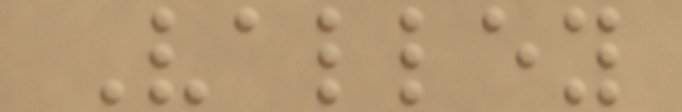Valley
